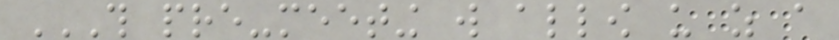THIS PRE-MEETING WILL ALLOW US AS A
